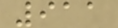911
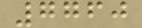7760
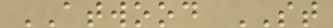ATWOOD ST
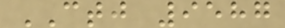CTJ 9587
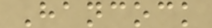Hancock
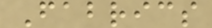Fabrics
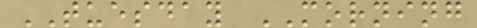TUESDAY MORNING
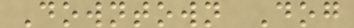Downtown Dog
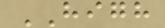HIGH
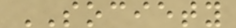SOCIETY
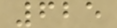625
